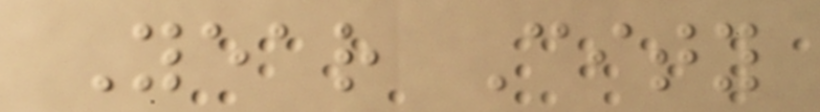Year City
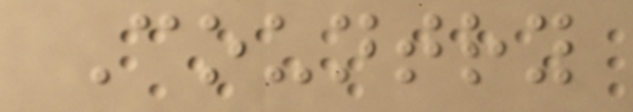Country
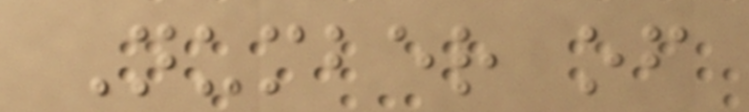Number of
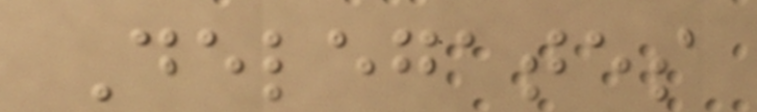Delegates
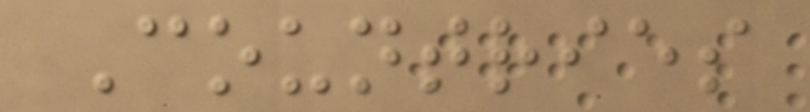Countries
